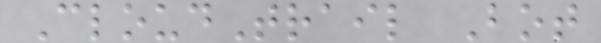CloudTrail Bot
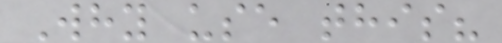Why use this?
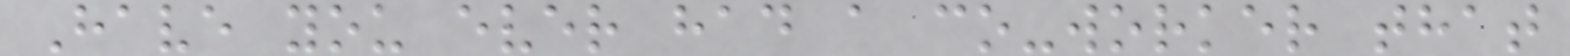Have you ever had a co-worker that
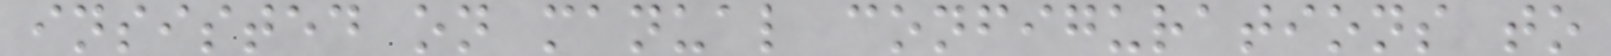insisted on manual configurations to
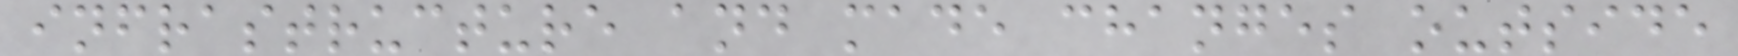infrastructure and made changes outside
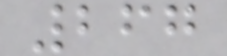267
